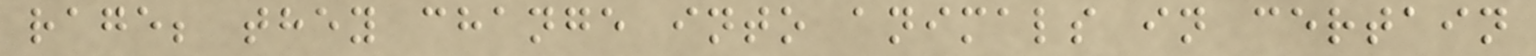rage; they change into animals in certain
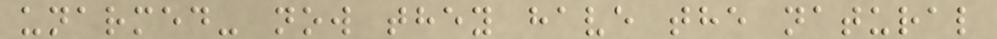unarmed- now they have the natural
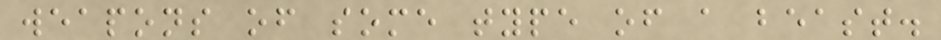weapons of some type of a beast.
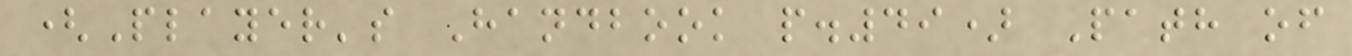(Player's Handbook p.49) Path of
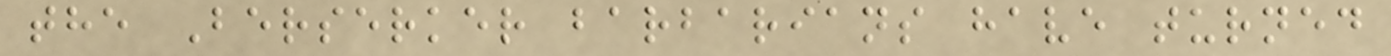the Berserker barbarians have turned
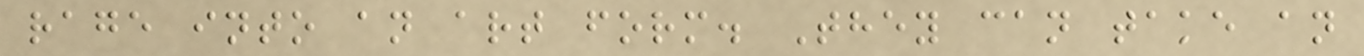rage into an art form. They can take an
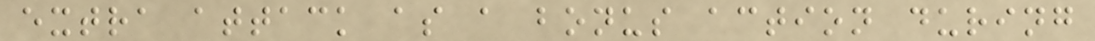extra attack as a bonus action during
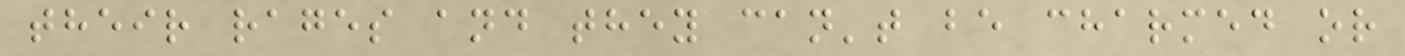their rages and they can't be charmed or
